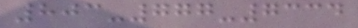803-777-7334
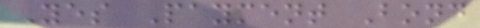Yes Payment Bond
